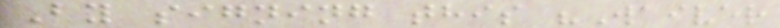By signing this "Waiver
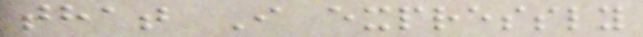that I expressly
